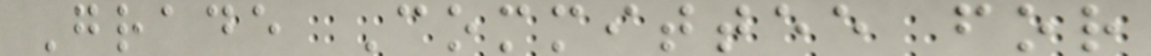Grade Committee for
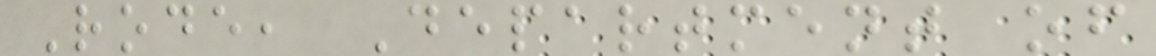Rode, Department of
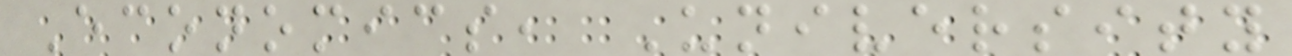Economics, University
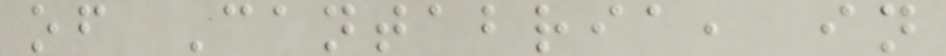of Cantabria, in
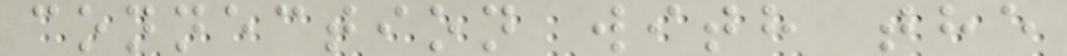connection with the
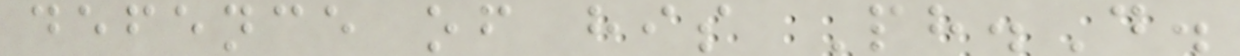defence of his Ph.D.
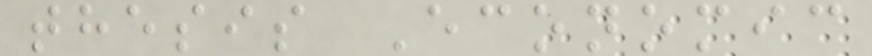thesis Economic
